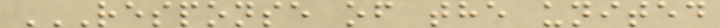RESPONSE OF THE UNITED
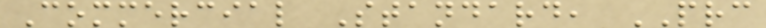Commercial Standard, PRC
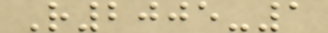R2005-1
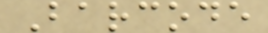Barcode
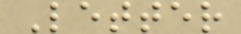Letter
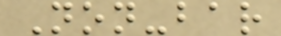Non-bar
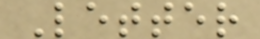Letter
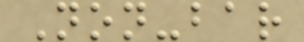Non-bar
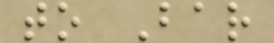to Bar
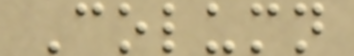Column
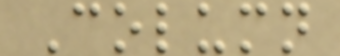Column
